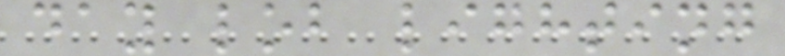day lob lighting
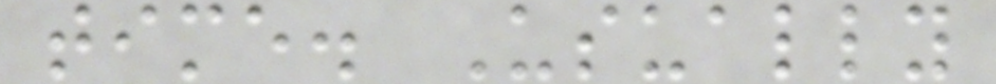time. Usually
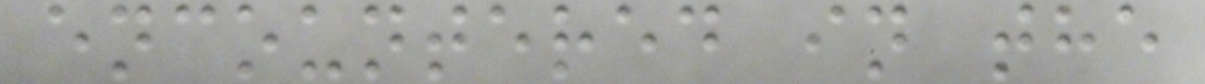encountered in the
